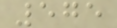575
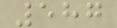587
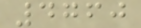4760
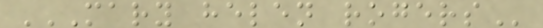MARY HELEN ROGERS
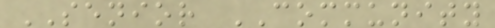SENIOR COMMUNITY
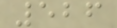526
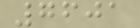7601
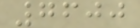7600
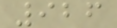926
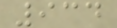934
